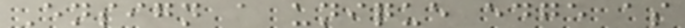Ensign a unique edge as
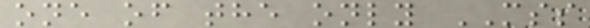one of the only MSS
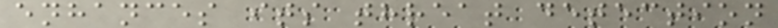enhances its threat detection
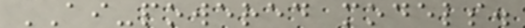AI-powered models.
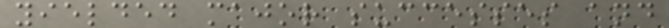yielded major successes and
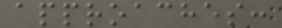approaches:
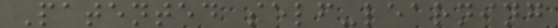Patented self-learning
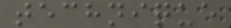technique
